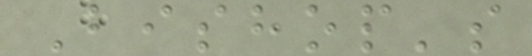Bishop's
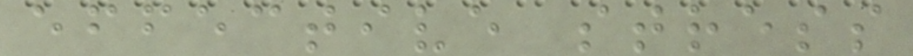effective stress
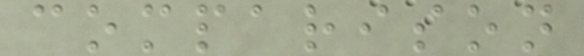comparison
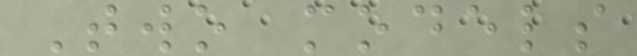Two models
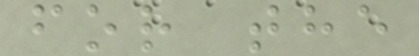for the
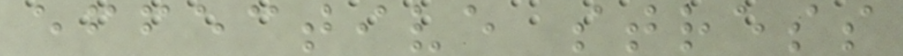effective stress
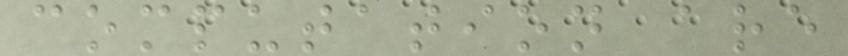computation are
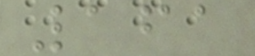161
